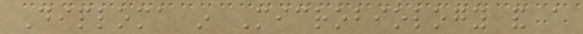Diploma in Microbiology and a
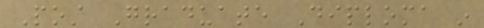Post Graduate Diploma in
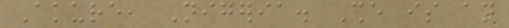Akure, Nigeria. She is an
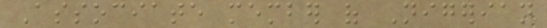Associate member of Nigerian
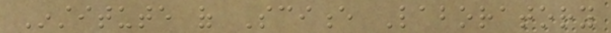Institute of Science Laboratory
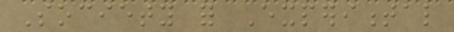Society for Experimental
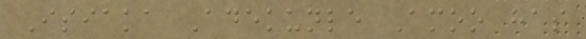Isiaka Adekunle Amoo has
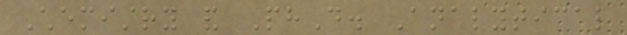Chemistry and PhD. Analytical
